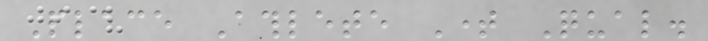Place Athlete Time Qual.
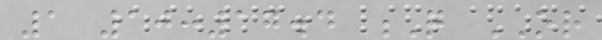1 10:17.4 Q OR
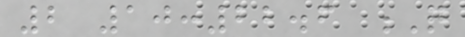2 10:22.6 Q
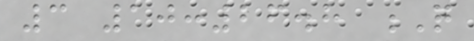3 10:26.8 Q
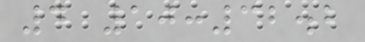4 10:32.2
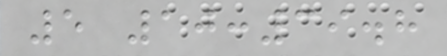5 10:39.8
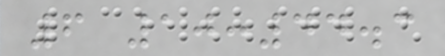6 10:44.3
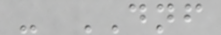- DNF
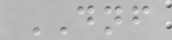DNF
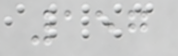157
